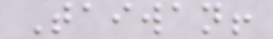Taiwan!
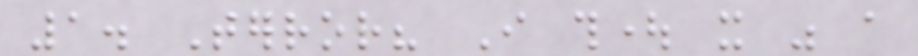1. Terror? I thought it was a
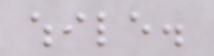while.
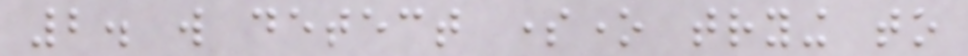2. will detect someone trying to
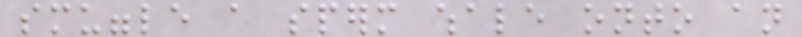smuggle a sperm whale onto an
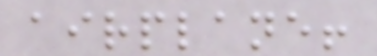airplane!
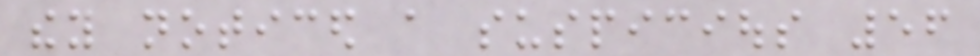they noticed a suspicious 56
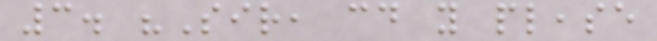3. "Sir, could you please
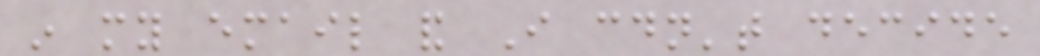in my email and I couldn't decide
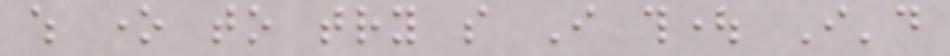which one to try so I thought I'd
